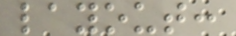layout:
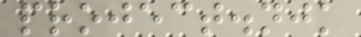project.njk
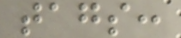tags:
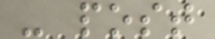- post
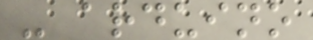- arduino
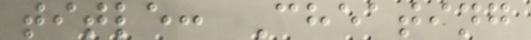title: Cheating
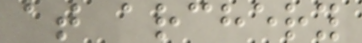at archery
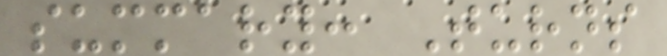summary: Turns
